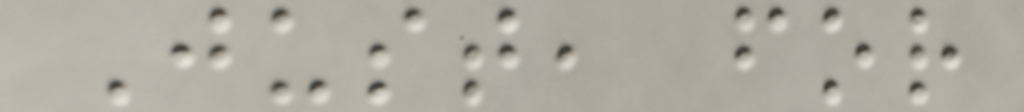Just, for
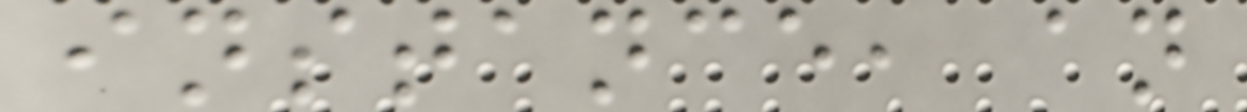instance, an
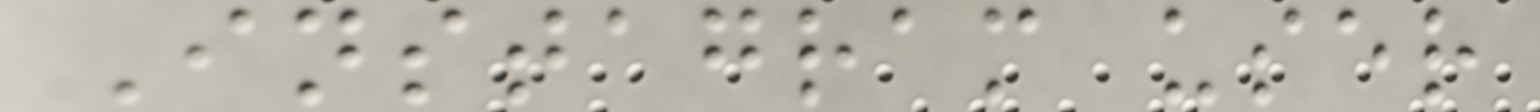Instagram user
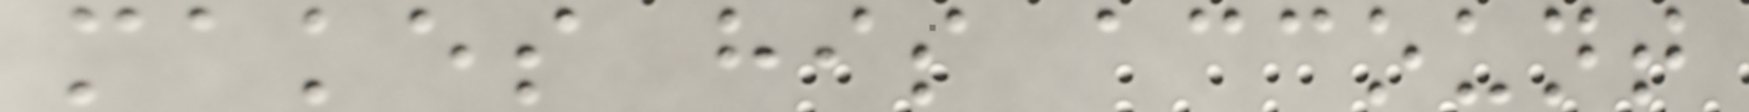makes his account
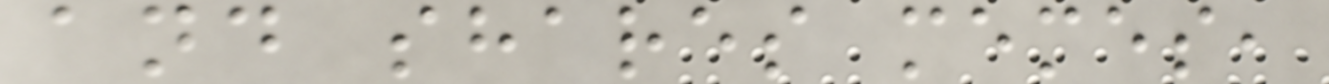and shares memes,
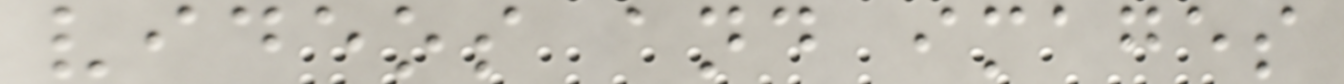videos and images
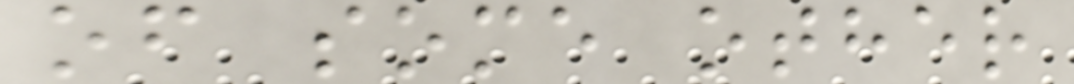of some other
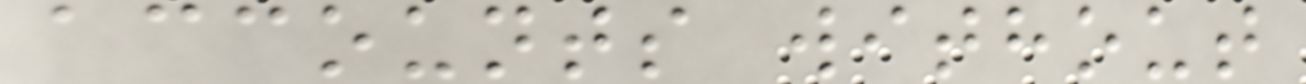accounts without
